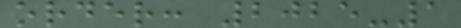order: 2025-1
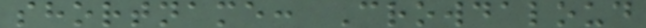shortname: Crowdaloud
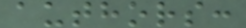authors:
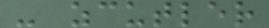- zcutler
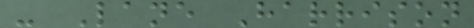- Lane Harrison
